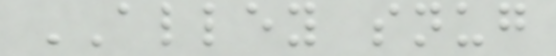ALLEY snug
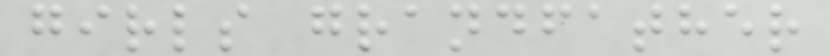girls grandfather
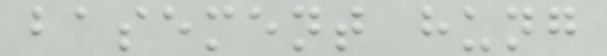basement hung
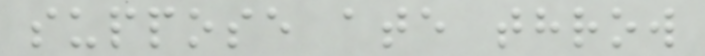suppose ate throw
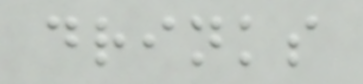drinks
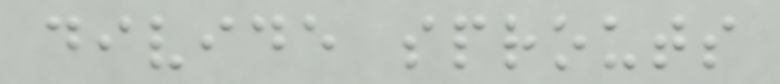divide sprouts
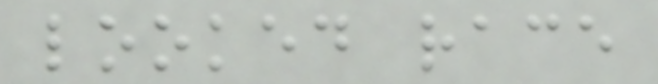looked race
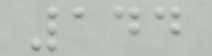144
